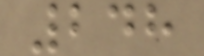248
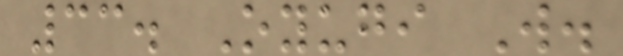33. Oyugi W.
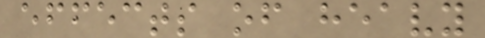effects of heavy
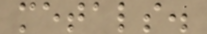metals.
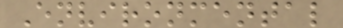Environmental
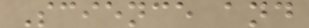Science and
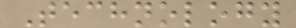Technology
